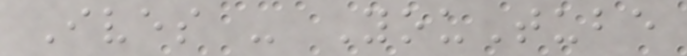Ives - YouTube
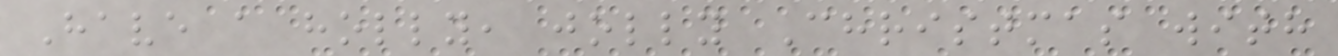Have a holly, jolly Christmas with
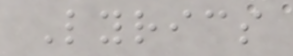Lyrics
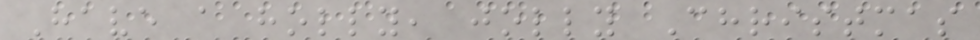Have a holly, jolly Christmas
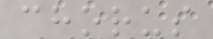chorus
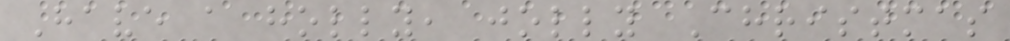Have a holly, jolly Christmas
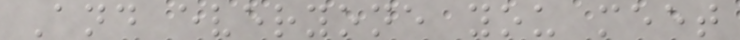And everyone you meet
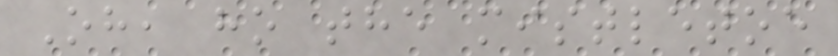Oh, ho the mistletoe
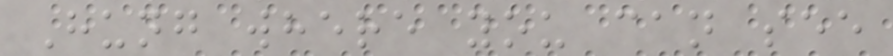Hung where you can see
